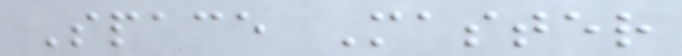Space Master
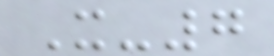X-7
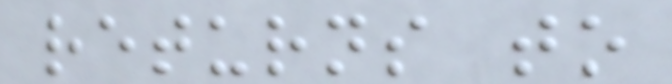returns to
